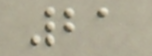21
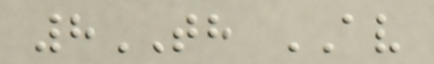8TH AV
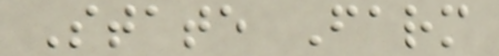State Farm
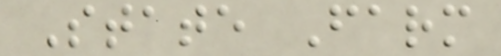State Farm
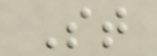St
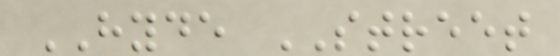HYDE STREET
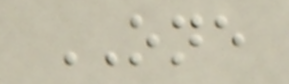ONE
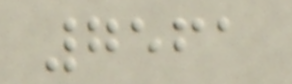7561
